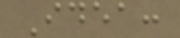Idea:
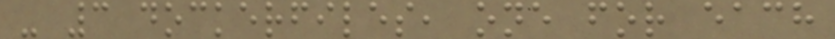- 3 dockerfiles, one for each
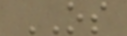OS
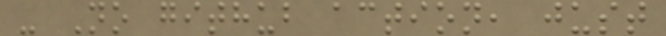- No github action, just
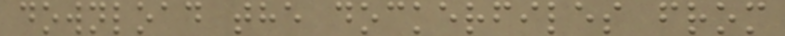download the dockerfiles from
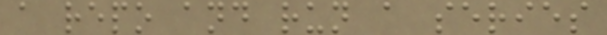a repo and run a series
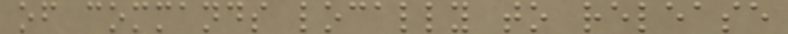of commands locally to release
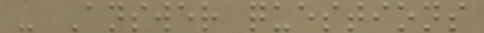- Answer questions
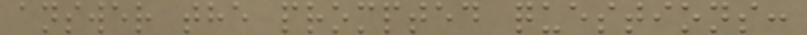answer the prompted questions:
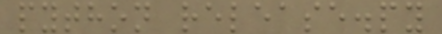python release.py
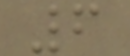6
